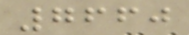7660
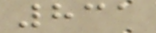831
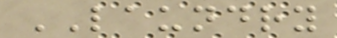LAUNDRY
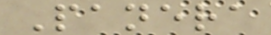Panera
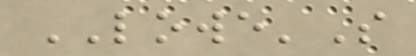LOWE'S
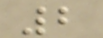2
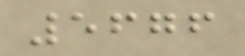5676
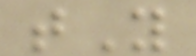tY
